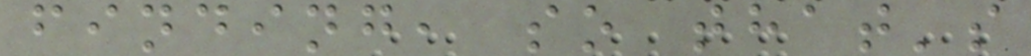finding, so that's
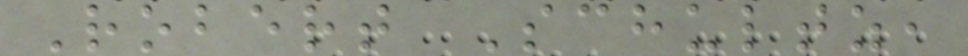Robert Schultz,
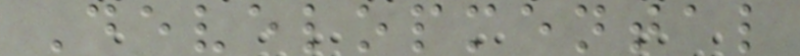Developmental
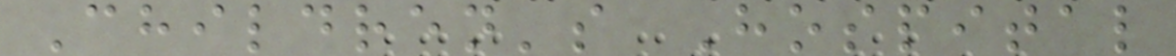Children's Hospital
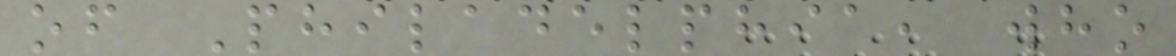of Philadelphia, who
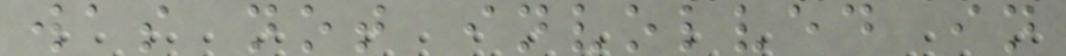was not involved in
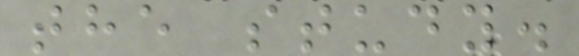the study.
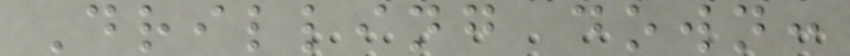Drilling down:
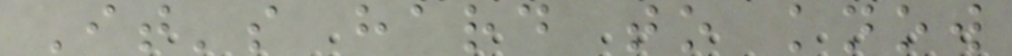It's hard to know
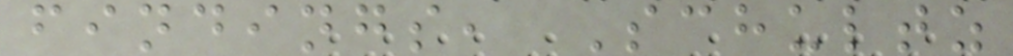findings, Schultz
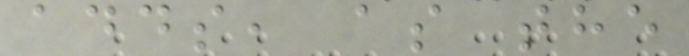adds, as the
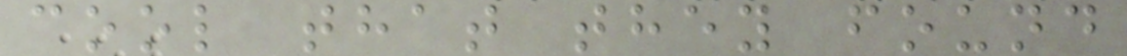cool that they found
